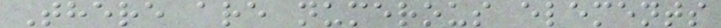There are numerous elements
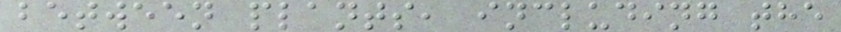between plants, including the
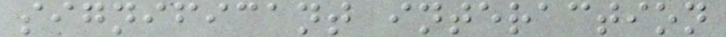significant interaction
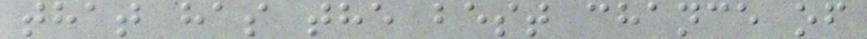that has the best chance of
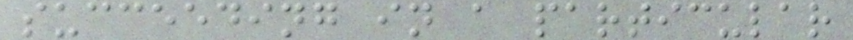succeeding in a particular
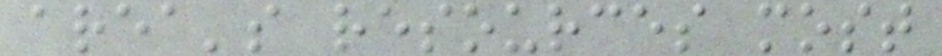area's resources most
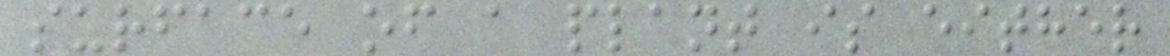surface of a plant is either
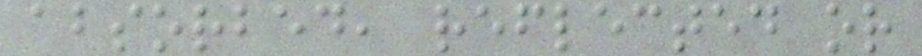absorbed, reflected or
